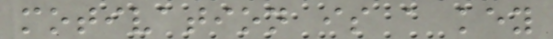motivation is a key
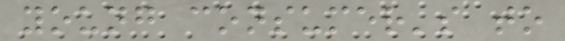young consumer's to
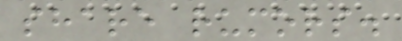share rumors.
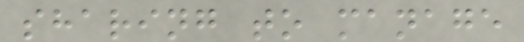sharing to manage
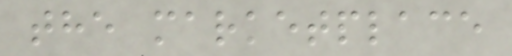the marketplace
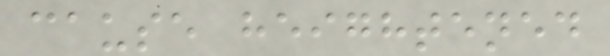cause heightened
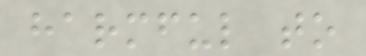harmful to
